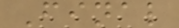Final
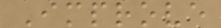Improve
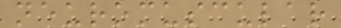neuromuscular
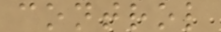control
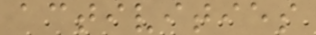activities
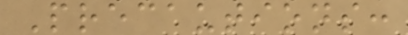Precautions:
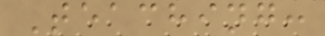Teaching:
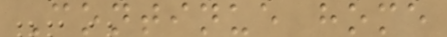Continue home
